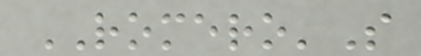ROMERO'S
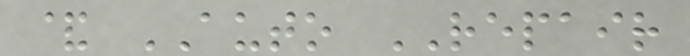& AUTO REPAIR
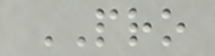PRO
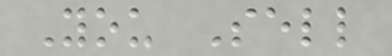You Sell
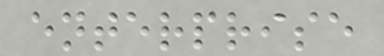enterprise
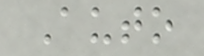Auto
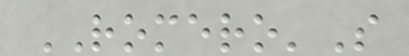ROMERO'S
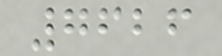7626
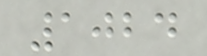1024
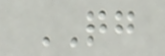QG
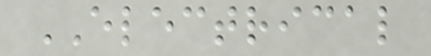ELECTRICAL
